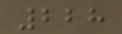228
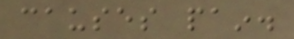causes pain.
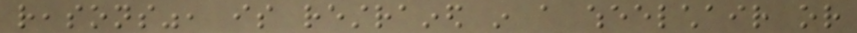reasons", is restrained in a wheelchair or
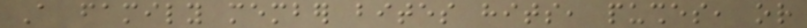A family member bites hits, pushes, or
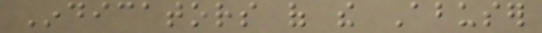Indicators of the Abuser
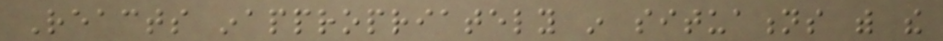Reacts inappropriately in situations with the
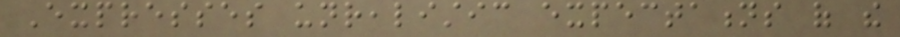Expresses unrealistic expectations of the
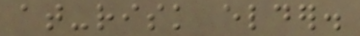at-risk elder.
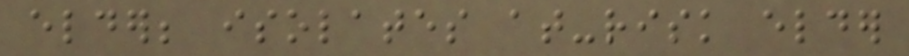elder; isolates at-risk elder
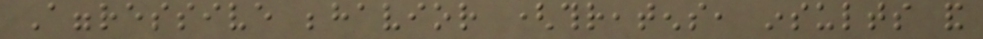Aggressive behavior (threatens, insults and
